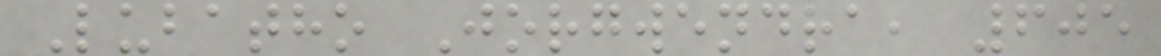Lubatho Jorgwendra, 605
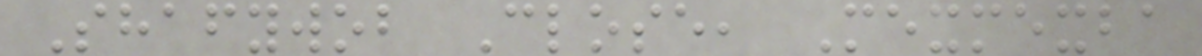Shafywob Close, Mexmexba
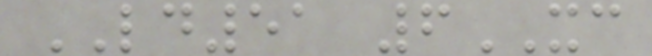LD51 6XC
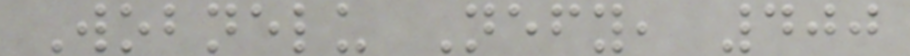Wobnelu Nefy, 400
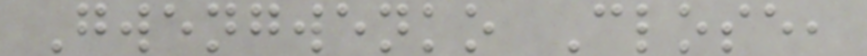Gwengwenko Close,
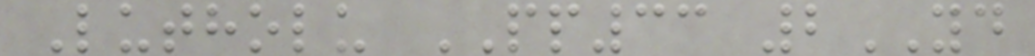Lutholu PP33 2YD
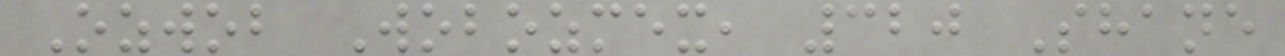Ozwob Wobozmex, 320 Shane
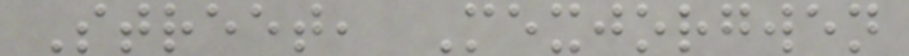Street, Mexjorgwen
